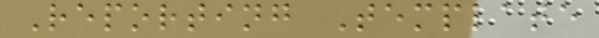Reporting Template
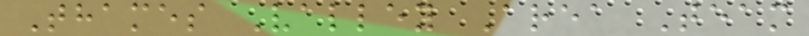Thames Valley Area Team
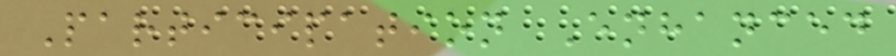Participation Enhanced
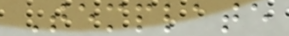Template
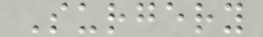Surgery
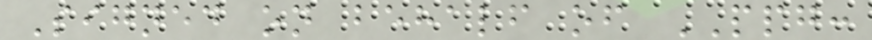Signed on behalf of PPG:
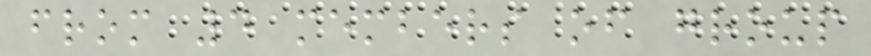from 4 members of group
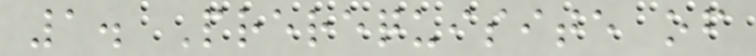1. Prerequisite of
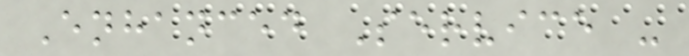Enhanced Service -
